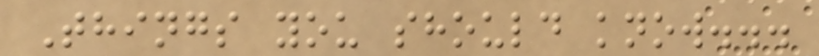Things you should know...
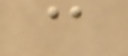@
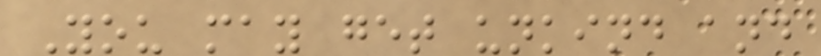You may get unkind and
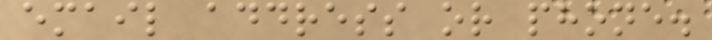email address or phone.
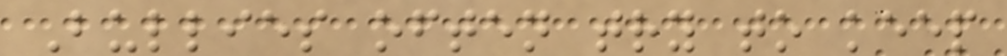Bullies often try to keep
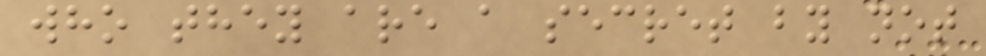who they are a secret by not
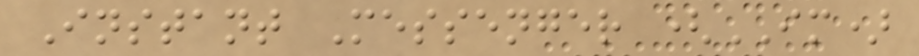Instant Messenger (IM)
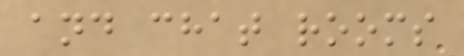and chat rooms
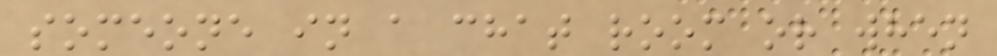someone in a chat room or when
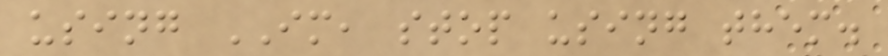using IM, stop using them.
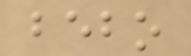bebo
